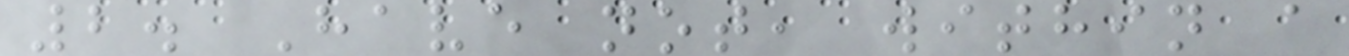2. Have not, within a
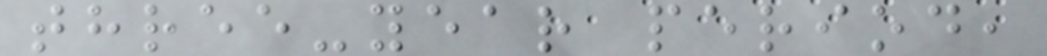three-year period,
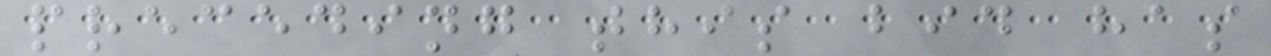preceding this bid has
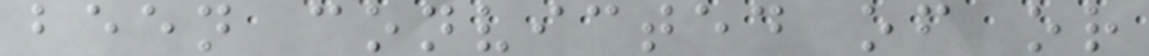been convicted of or
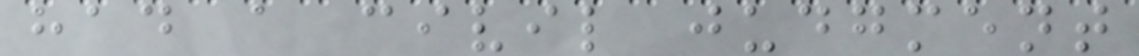had a civil judgment
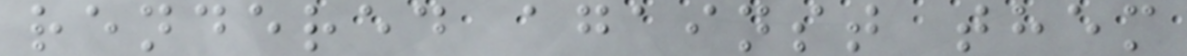rendered against them
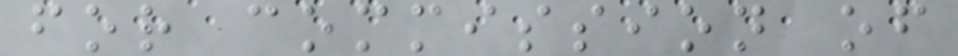for commission of
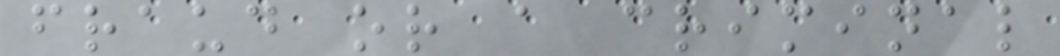fraud or a criminal
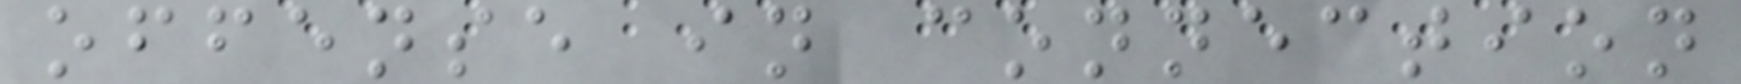offense in connection
